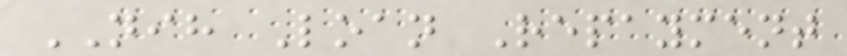NIH Loan Repayment
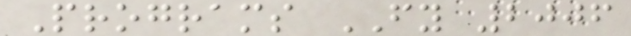Programs FY 2006
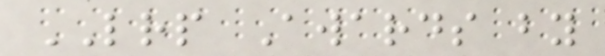LRP Awards by
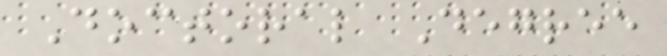Doctoral Degree
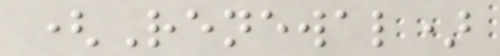(Renewal)
